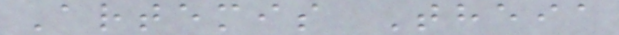Artemis Theia
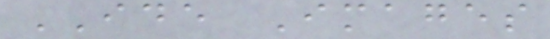IDE Images
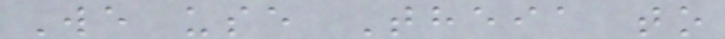We use Theia to
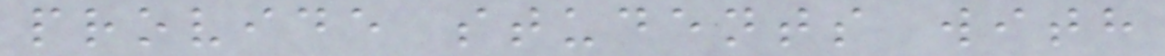provide students with
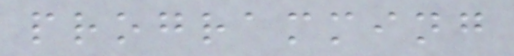programming
